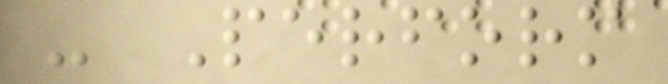- Perform
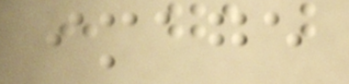image
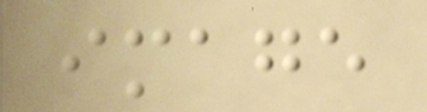image
